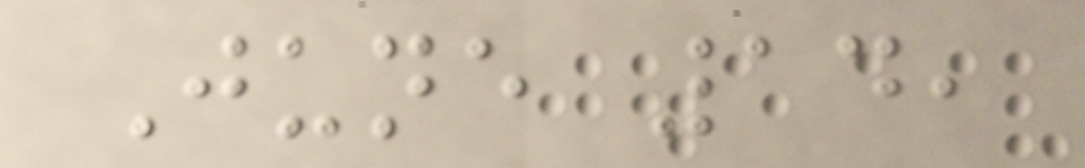June 14,
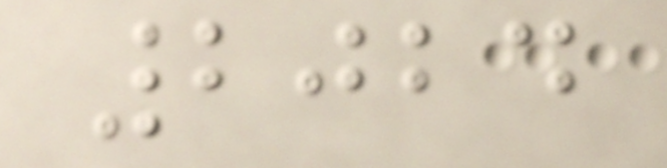2024
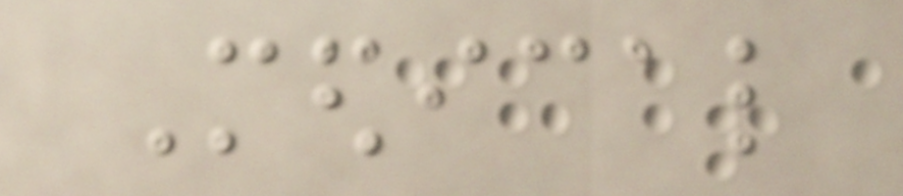Medical
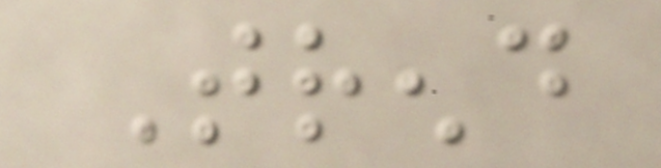Trend
